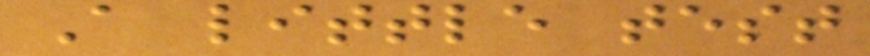A little test
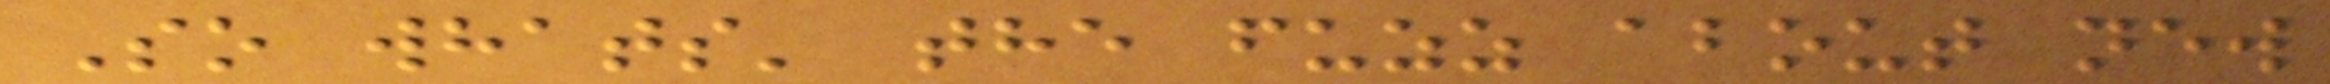So whats' the fuzz about new
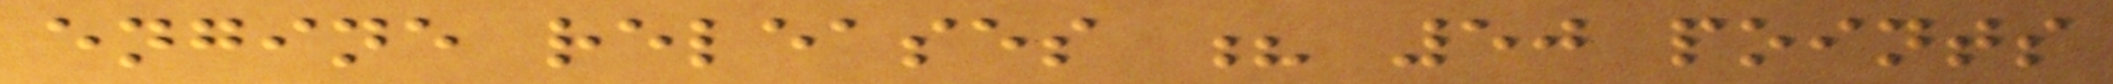engine releases ? 50 points
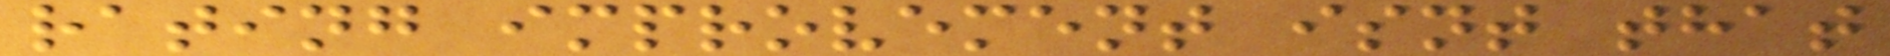rating improvement isnt that
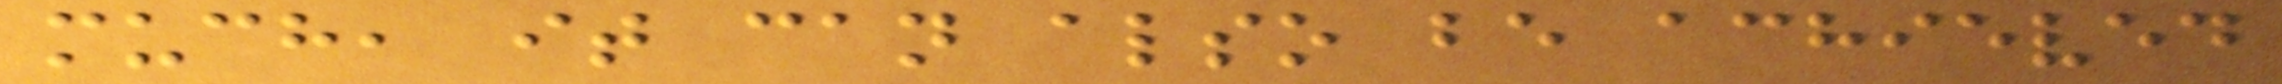much, it can also be achieved
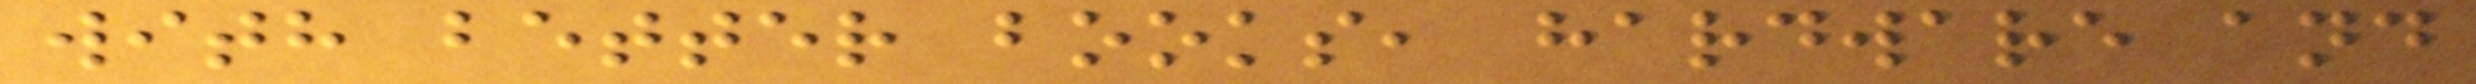with better books, hardware and
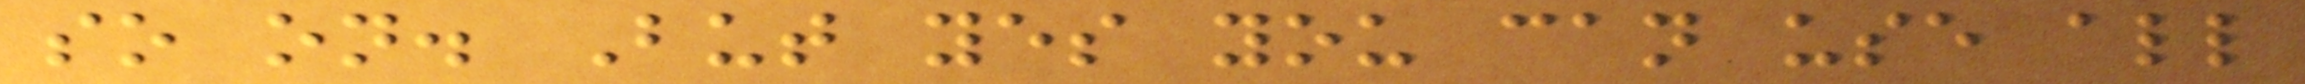so on. But yes you can use all
